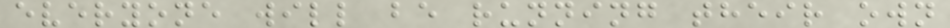everyone will be running their own
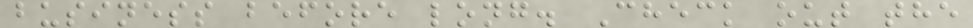business before long. Check out the
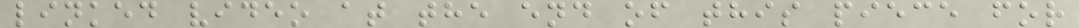linked video at the end of this piece for
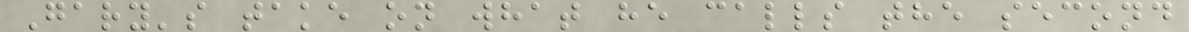Gary's take on what he calls the second
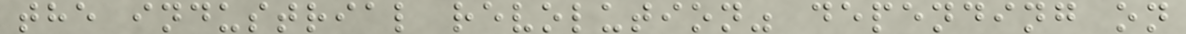the industrial revolution" depending on
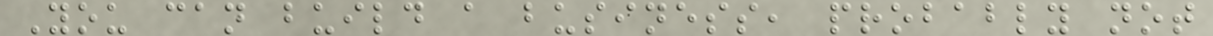You can build a business, probably not
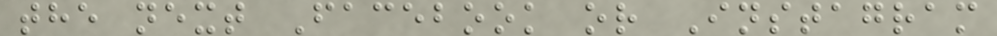the next Facebook or Instagram
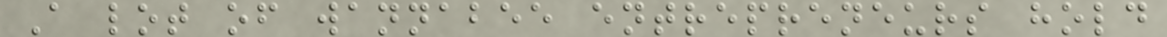A lot of wannabee entrepreneurs hold
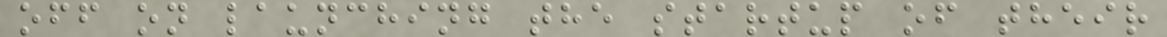off on launching the startup of their
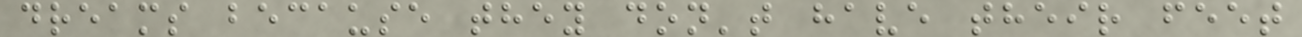dreams because they don't have their feet
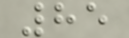85
